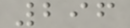296
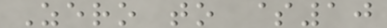Zero to $10
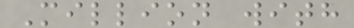Million with
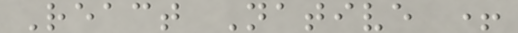React Native +
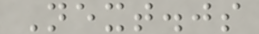Next.js
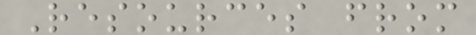Resources from
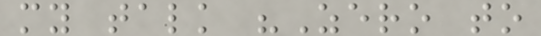my talk "Zero to
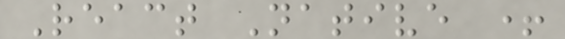React Native +
